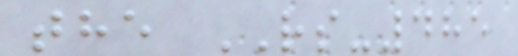the RS-485
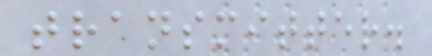transmitter.
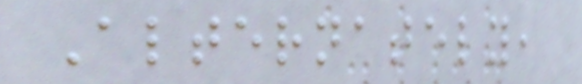Alternately,
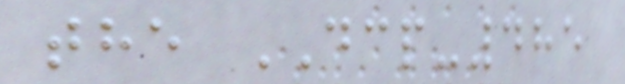the DCP-485
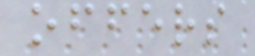offers
